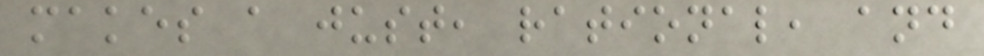makes a just, rational, and
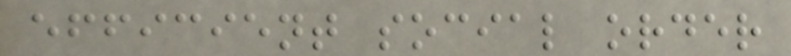efficient social order
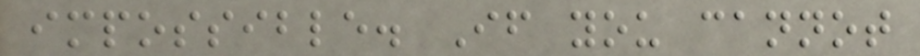impossible. If you cannot
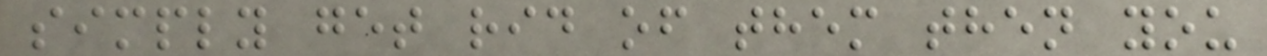simply get rid of them then you
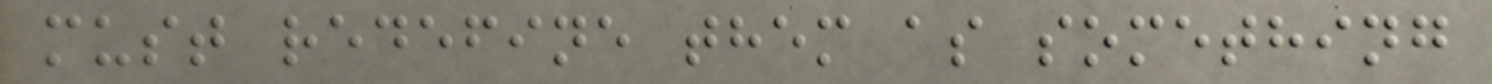must redefine them as something
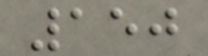150
